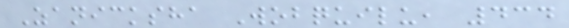Zanicksha Wobquilu, 434
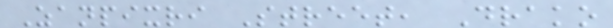Zanpixri Street, Drako
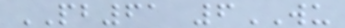PB61 6WU
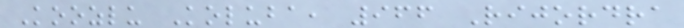Koozlu Koluba, 966 Rijordra
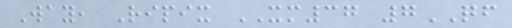Way, Ripix XM37 7QF
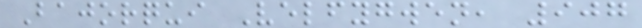Bajorqui Velfygwen, 907
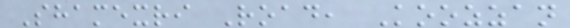Shamexri Road, Koozzan
